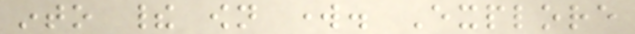into their own work. Explore
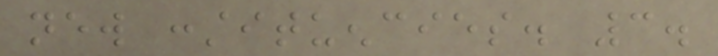new constituencies. 3.
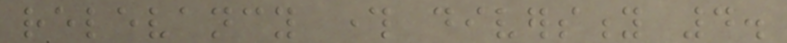relevancy through diversity 4.
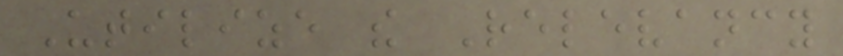Utilize the Relevancy
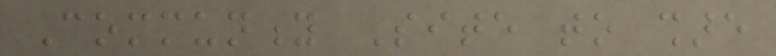Community Site to share
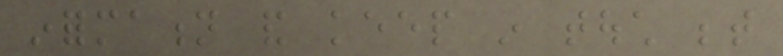information and keep in touch between
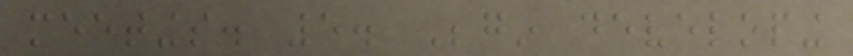meetings. 5. Begin developing
